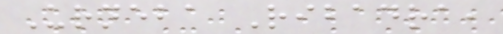Urneba Ribadra,
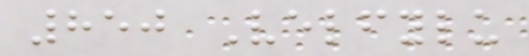850 Velfylu
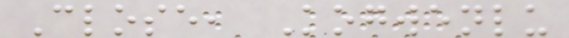Close, Kogwenlu
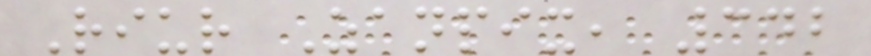Riur Zanpix, 342
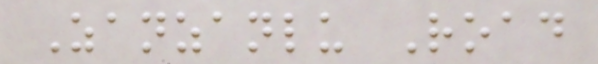Zanzanlu Road
